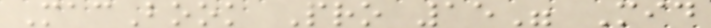MacBook Pro 15" Mid
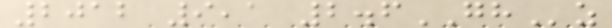2012 9,1 2.6GHz
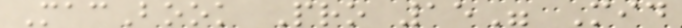MacBook Pro 15" Mid
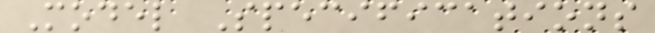Model Specifications
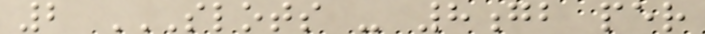2 SLOTS - 8GB PER
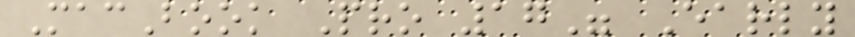MacBook Pro 17" Early
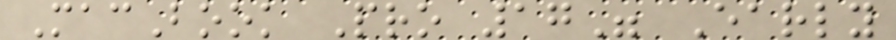MacBook Pro 17" Early
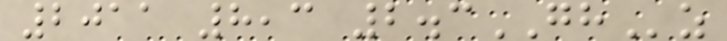2011 8,3 2.3GHz
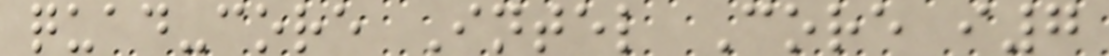quad-core Intel Core i7
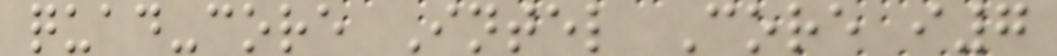quad-core Intel Core i7
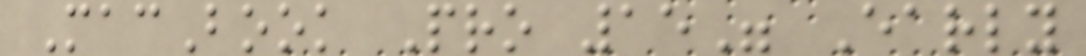MacBook Pro 15" Early
